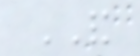AND
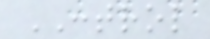CONTROL
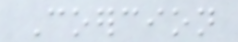Coercion
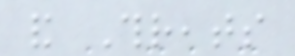and Threats
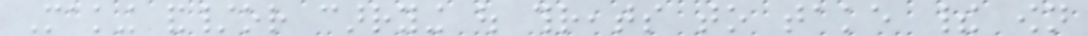Making and/or carrying out threats to take their own
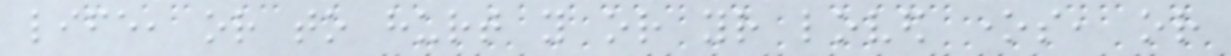life, or to hurt you or your loved ones, or
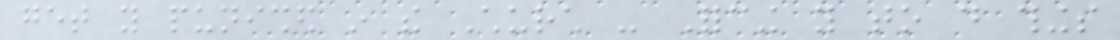get you punished in the Church - Forcing you to do things
